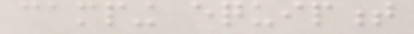camping equipment
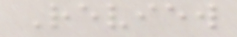Review
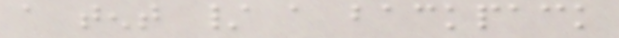a tent / a backpack
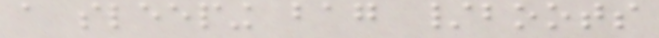a sleeping bag /boots
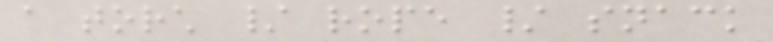a torch / rope / snack
